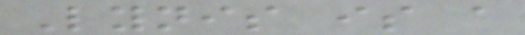Lynis is a
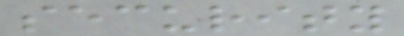security
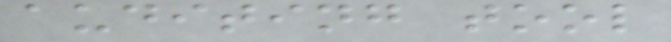auditing tool
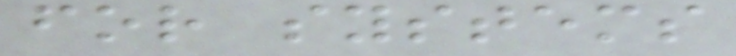for systems
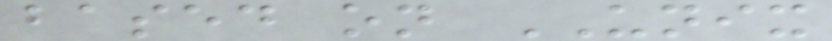based on UNIX
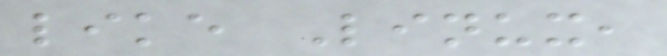like Linux,
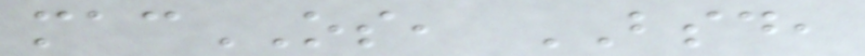macOS, BSD,
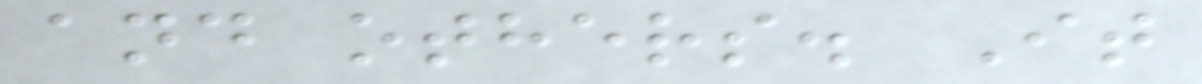and others. It
